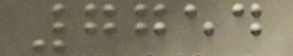7754
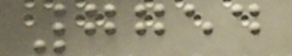7754
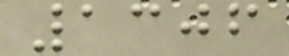1306
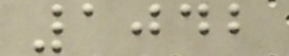1042
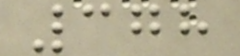378
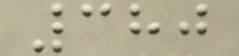380
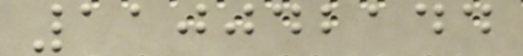110042144
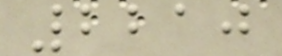2210
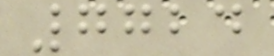7724
